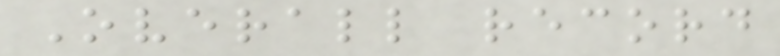Overall record
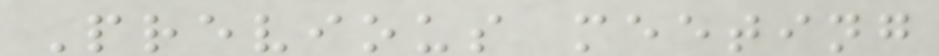Previous meeting
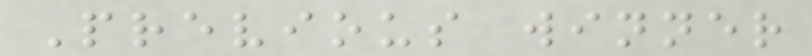Previous winner
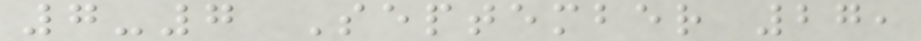7-7 September 27,
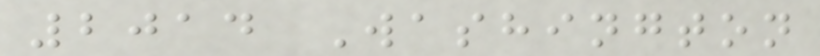2014 Washington
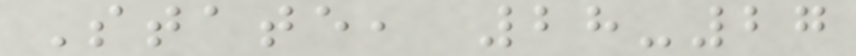State, 28-27
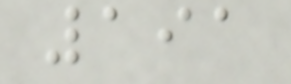191
